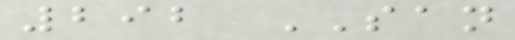292 SAN
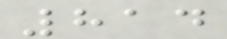814
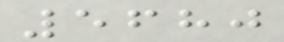5680
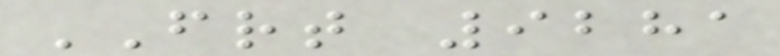FRT 9281
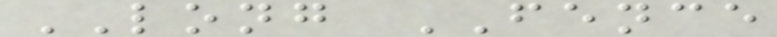LONG FENCE
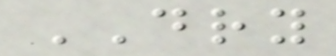DRY
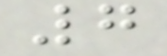7
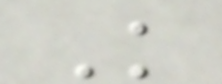K
